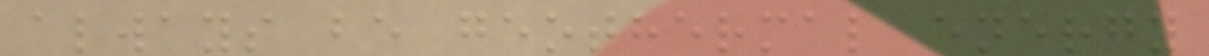always be geothermal energy
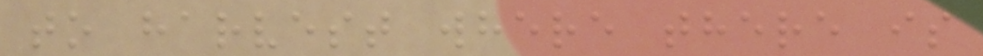to harvest where there is
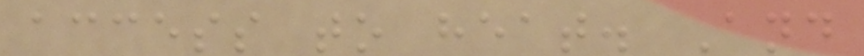access to heat. And
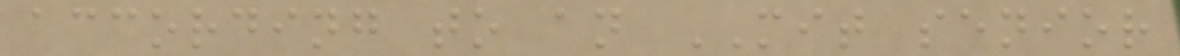according to an MIT senior
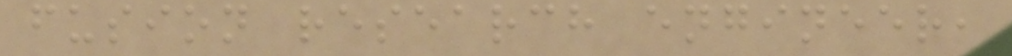fusion research engineer,
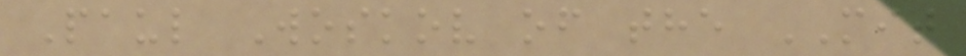Paul Woskov of the MIT
